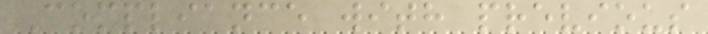Compliance with previous
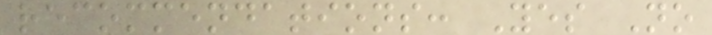recommendations: Yes No
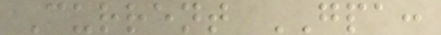Current GPA:
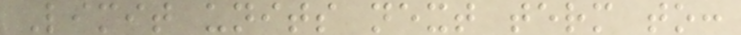Limit units next term to:
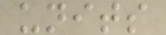units
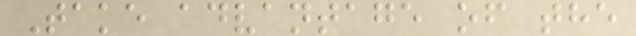Take advantage of the
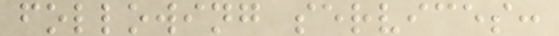following services:
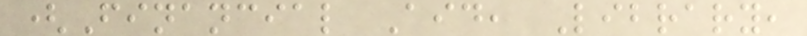(Financial Aid, Library,
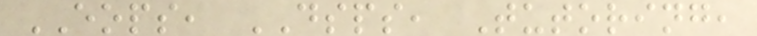EOPS, DSPS, Tutoring,
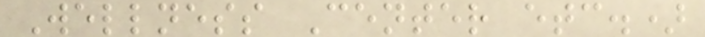Wellness Center etc.)
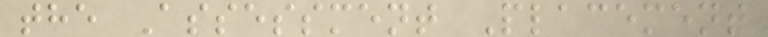the Assessment Placement
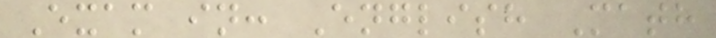Exam in: English Math
